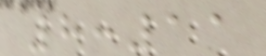8:11
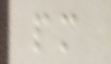pm
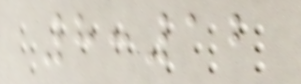8:12
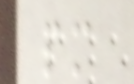pm
